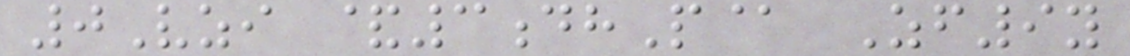0Vzi &3dhP@ Zf9y
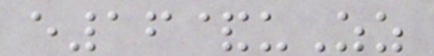e16&uZz
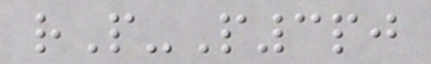rP-P3pj
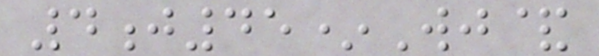4j45*Wj&
